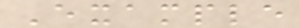Example
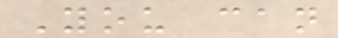You can
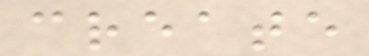create
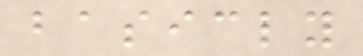basicly
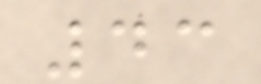43
